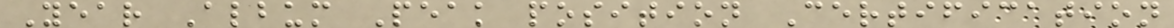Year Album Peak position Certification
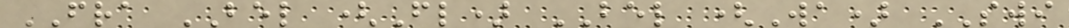FRA BEL (Fl) BEL (Wa) SWI
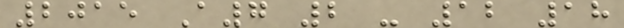2015 A7 2 - 12 18
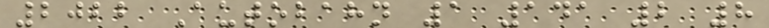2022 Autobahn 1 141 2 8
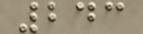243
